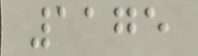1175
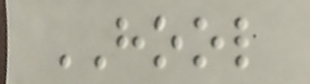HOOL
